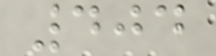404
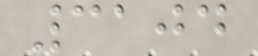3104
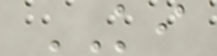KI
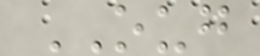OUG
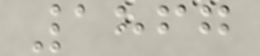1867
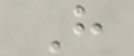H
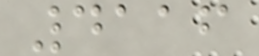4116
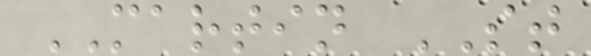MARTIN ST
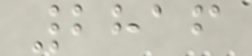2816
